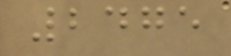2475
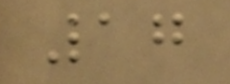17
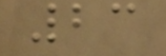23
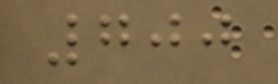700
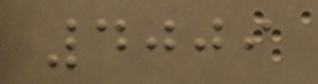4009
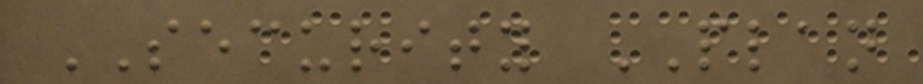SECURITY PLAN
